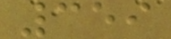359
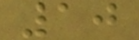10
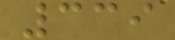339
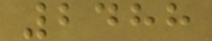2488
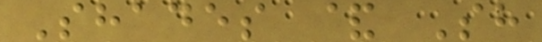Shades & Sh
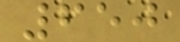650
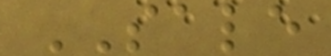SALE
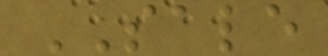SALE
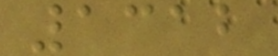1312
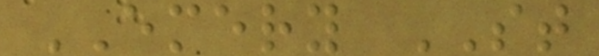EMERY ST
